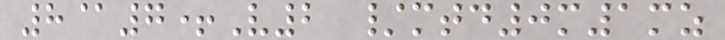8@7+V2 /mtd0m1mz
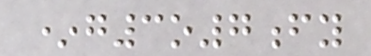*g3o7fy
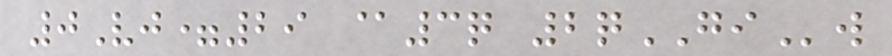0Vj=29 @3q 2qGIw
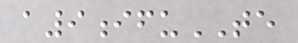a9ifuTE
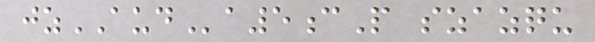jzAUDa5cP szazqu
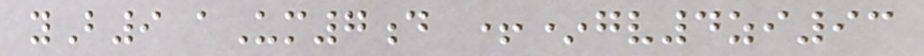yB9 aUm7d +*gv4zi93
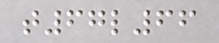t67l66
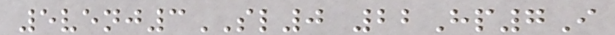5venj3SL0 22Hp7I
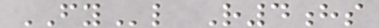FYl R4hs
